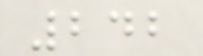242
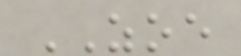ZOE
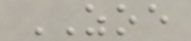ZOE
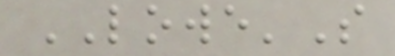LOWE'S
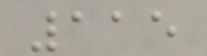115
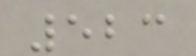523
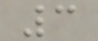3
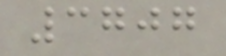3707
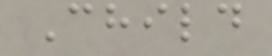Child
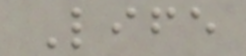Life
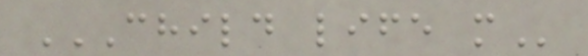CHILD LIFE M
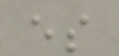es
